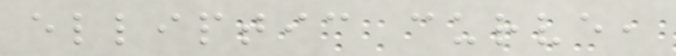elliptic curve,
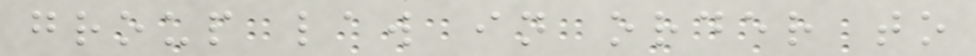group law in order to
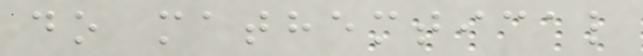do mathemtical
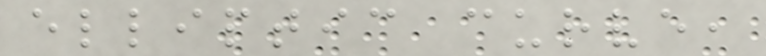elliptic curve,
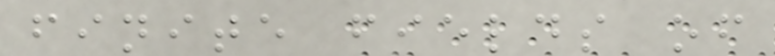finite fields of
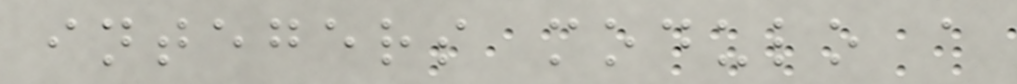integers modulo a
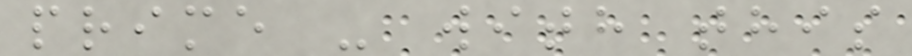prime - with this
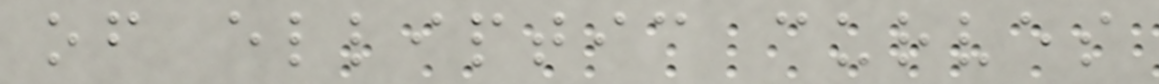of elliptic curves
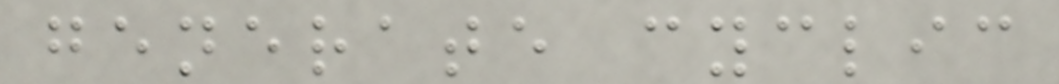generate cyclic
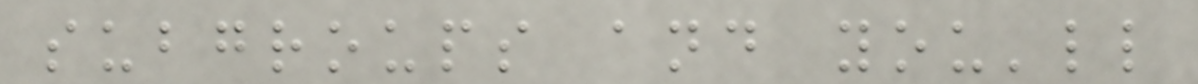subgroups and you'll
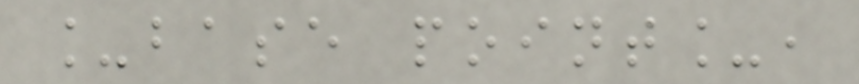_base point_,
